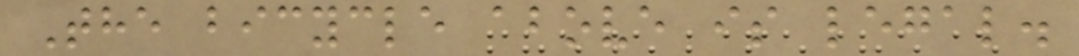The bicycle above is legal.
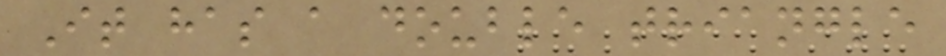It has a double triangle
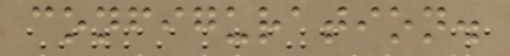configuration.
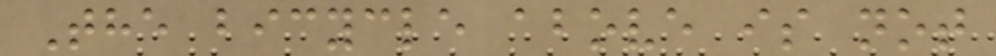The bicycle above is not
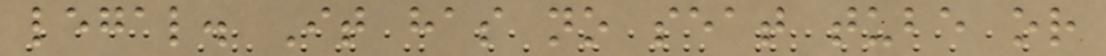legal. It has no seat tube or
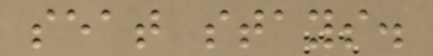seat stays.
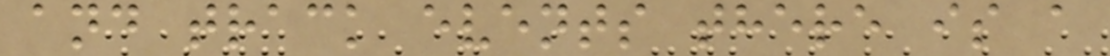and track events there is a
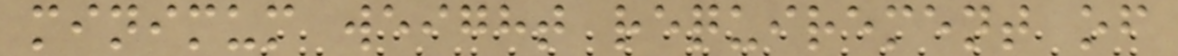minimum weight requirement of
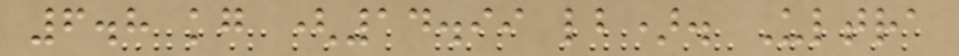6.8 kg (14.99 lb). Ultra
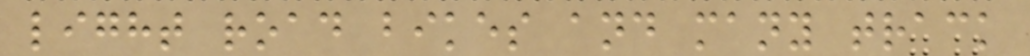light road bikes and many track
